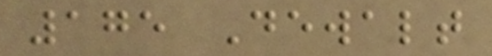175 Dewalt
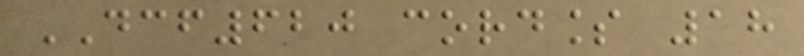DCF620 cordless 18
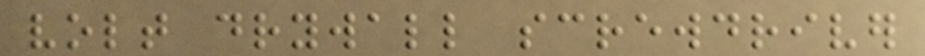volt drywall screwdriver
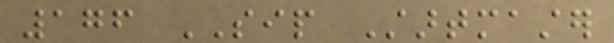176 SIP Startmaster
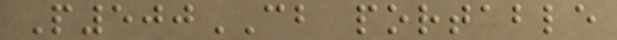P500CB portable
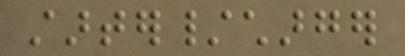starter/charger
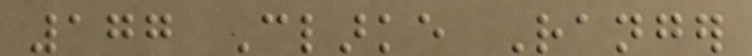177 Clarke Ranger
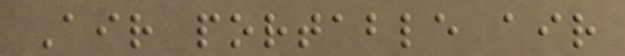Air portable air
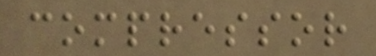compressor
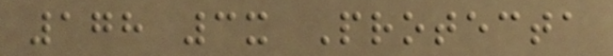178 3x Protecta
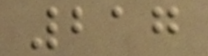217
